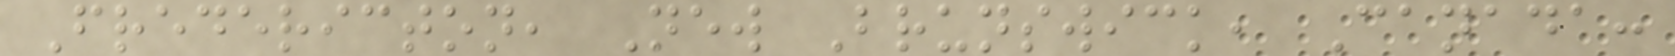Fredericton, New Brunswick, Canada:
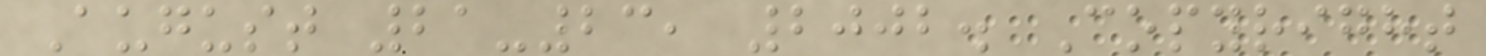August 21-23, 2002. Copyright
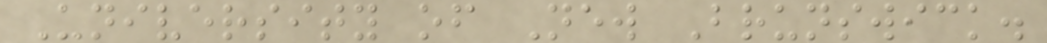University of New Brunswick.
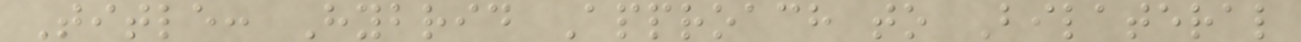Title: Hybrid Approach to Bilateral
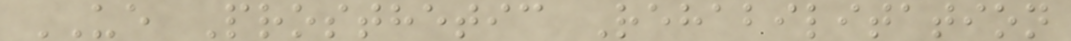UE Prosthetic Rehabilitation
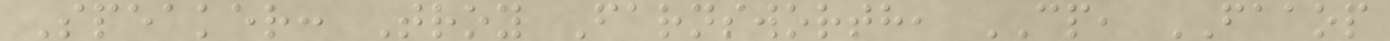Speaker: Troy Farnsworth, CP, FAAOP
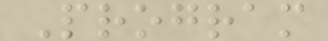Program
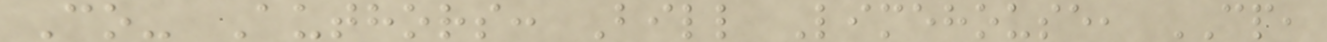Co- Authors: Bill Limehouse, CP,
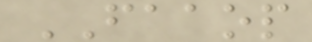FAAOP
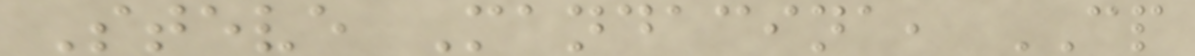Steve Mandacina, CP
